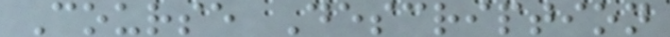Course Description
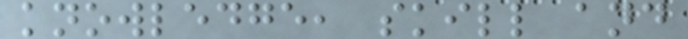knowledge, skill and
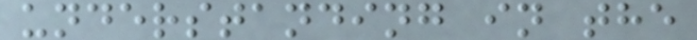understanding in the
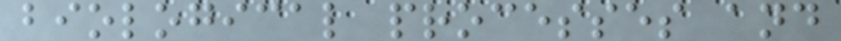biological processes and
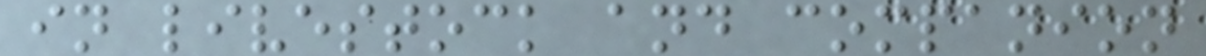in livestock and companion
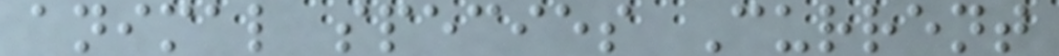animal species Current
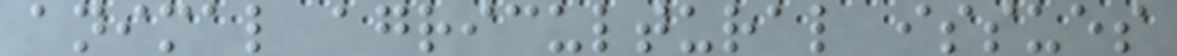animal agricultural issues
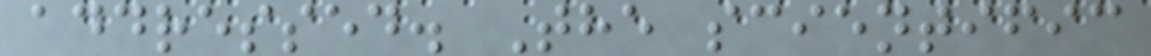addressed. The scientific
